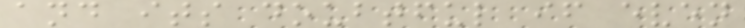and its doubtful if even
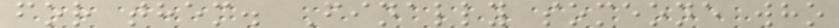for them. Finally someone who
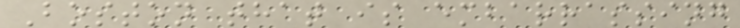Boston that is embarrassing
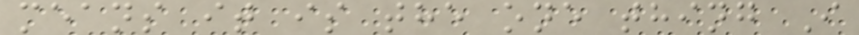means it is the one thing I
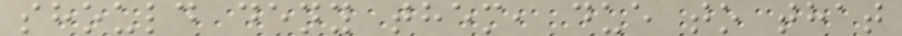should deny them, due to that
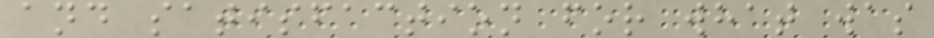and satisfaction for what was
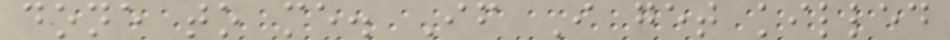done to me. If I get killed
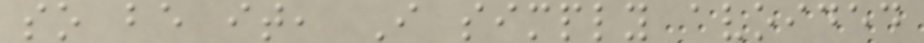so be it, I simply avoided
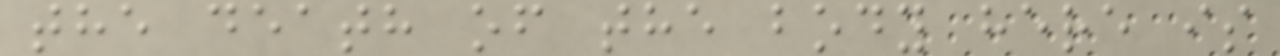the death of the body here is
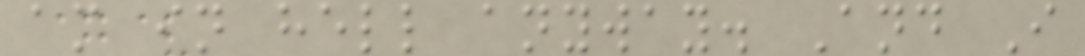am in hell anyway. And I
